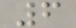6
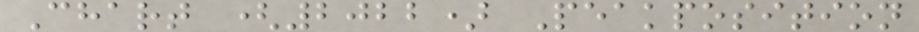Chart (2022) Peakposition
